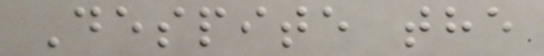Despite the
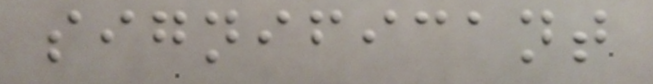significant
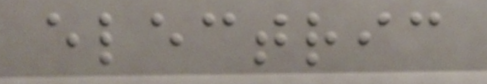electric
